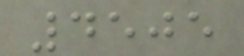4505
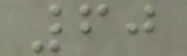60
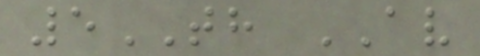5TH AV
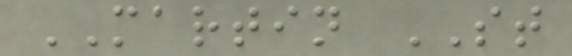MARTIN ST
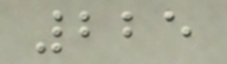225
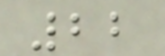22
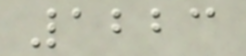1223
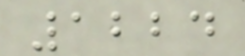1224
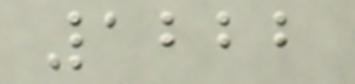1222
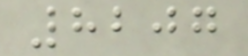8207
